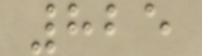825
